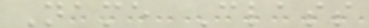Name Class
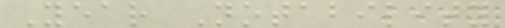Year Notability
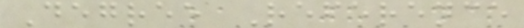Degree Reference
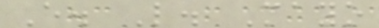E. L. Mayo
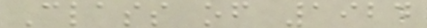Class of 1924
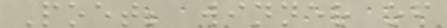Poet; winner of
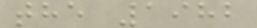the 1982
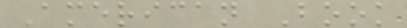American Book
